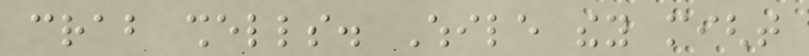crab shells. While they might
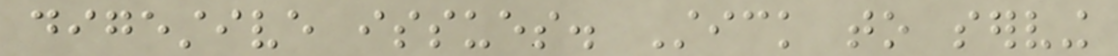digestive issues. Stick to serving
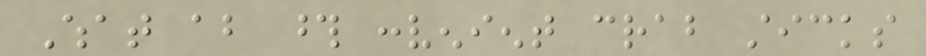What about those convenient crab sticks
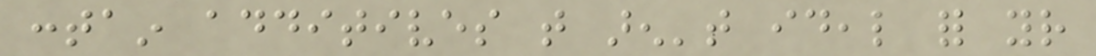contain additives that aren't ideal for your
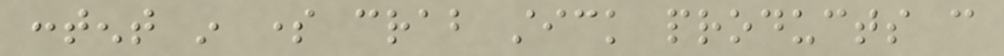content in some crab stick products can
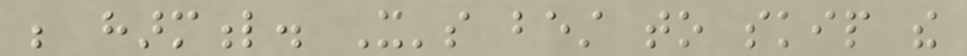be harmful. It's best to skip the
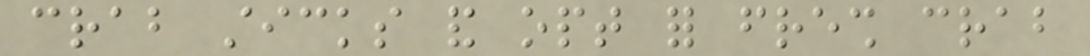crab sticks and opt for fresh crab
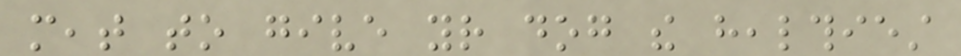meat to give your dog the healthiest
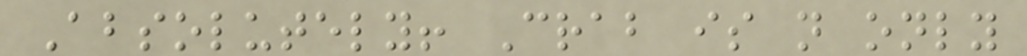Absolutely! Crab is not only
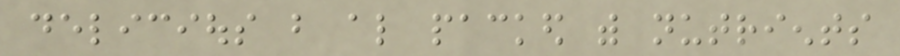delicious but also packed with nutrients
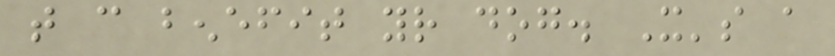that can benefit your dog. It's a
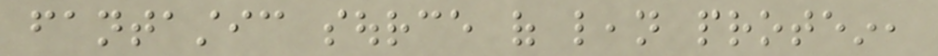fantastic source of lean protein,
